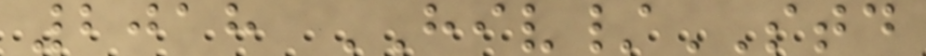2018 HIV/STD
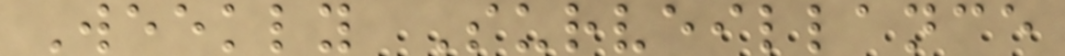Weekly Surveillance
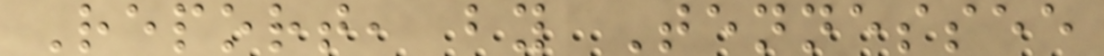Report, by Tennessee
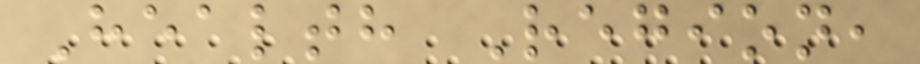Health Region,
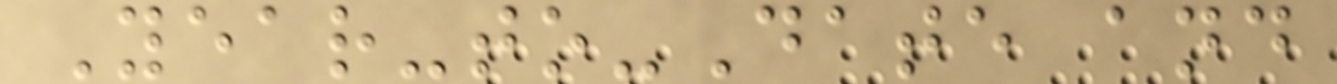Year-to-Date and
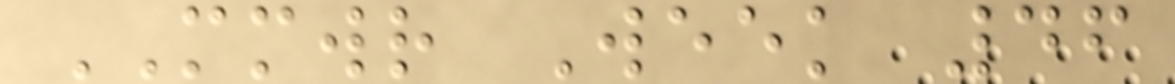MMWR Week 46
